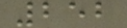252
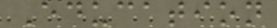Education
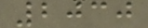2030
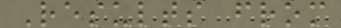Results from
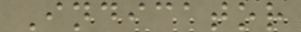Indicator
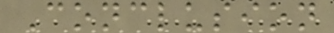Conclusion
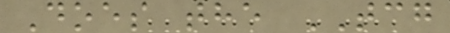Does the TCG
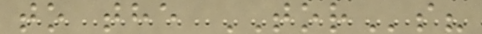to the TORs?
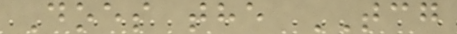Does the TCG
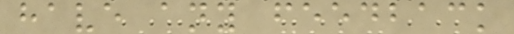have any feedback
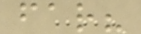far?
